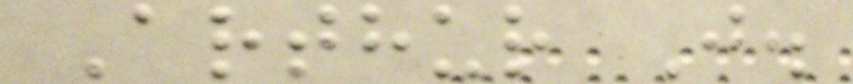Arthur J.
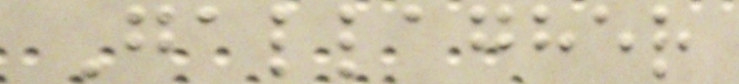Gallagher
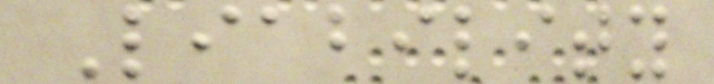Liability
